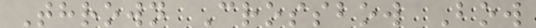Thrown Crossbow Bow
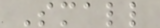Small
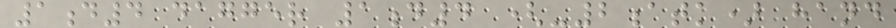1d4 dagger 1d4 (-2atk) hand
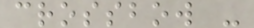crossbow -
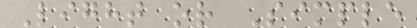Light or Simple
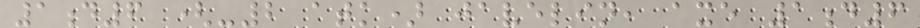1d6 (-2 atk) javelin, axe 1d6
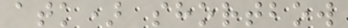atk) shortbow
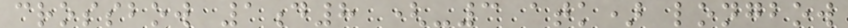crossbow 1d8 (-3 atk) longbow
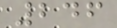246
